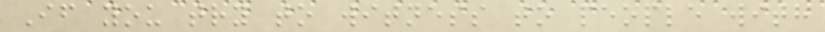If you try to witness to people with
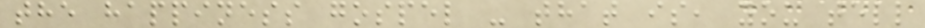the happiness gospel - that is, you tell
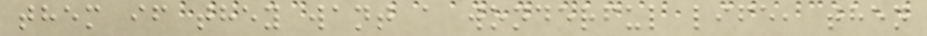them if they want a wonderful life, then
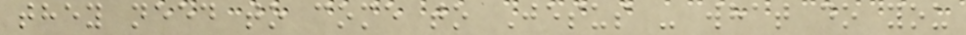they need to come to Jesus - what do you
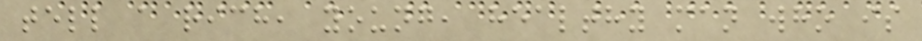tell a rich, young, healthy man who is
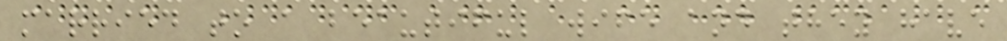married to a beautiful wife and they have
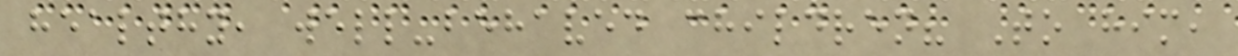healthy, well-behaved children? To him,
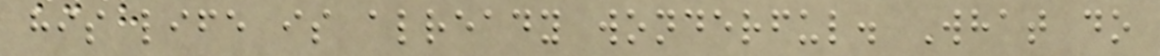his life is already wonderful. What do
